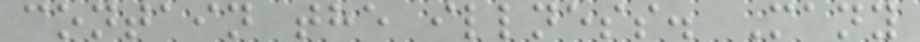contain the illness. Many
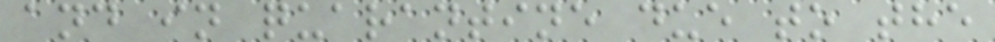and in quarantine due to the
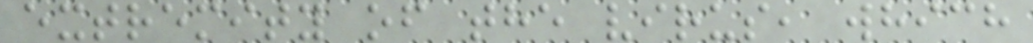extremity of the virus, which
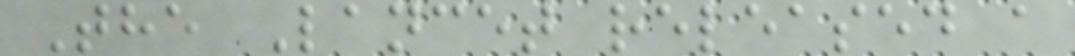The Lancet released a
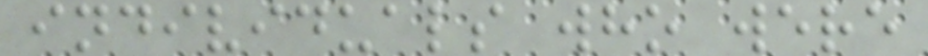individuals who were
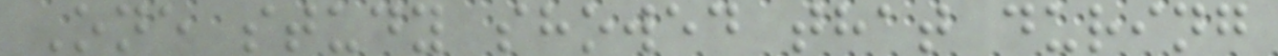One study showed that during
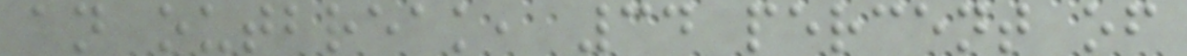an outbreak, 34 percent of
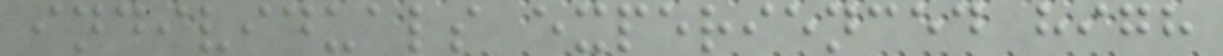individuals experienced high
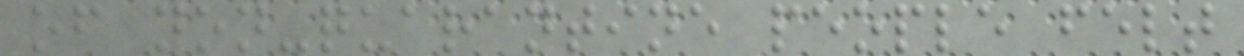of non-quarantine people felt
